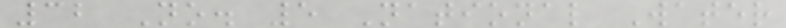32 No. 5 National Water
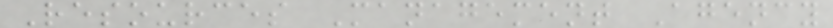Resources Management Agency
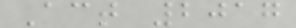Act 2017
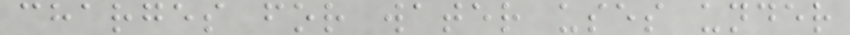charges for water uses under
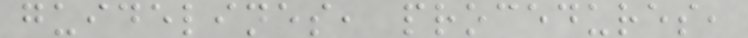guidelines, procedures,
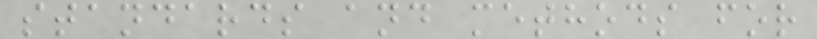standards and methods for
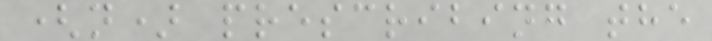(n) prescribing the
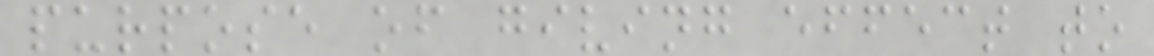purpose of giving effect to
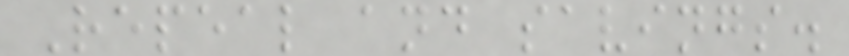Repeal and savings.
